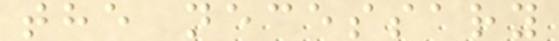the necessary
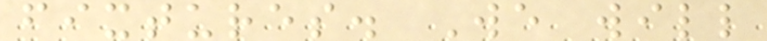fixtures. We will
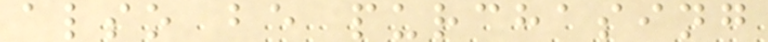also be purchasing
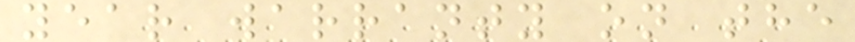year warranty on the
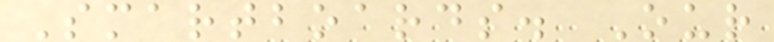Smartboards. Our
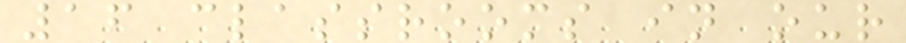16 classrooms in our
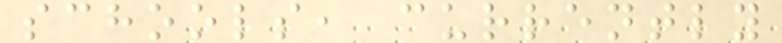schools, currently
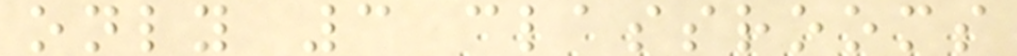only 3 classrooms
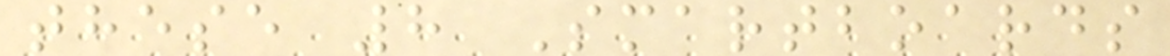these 8 Smartboards
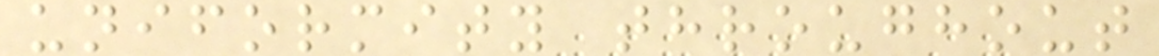uniformity throughout
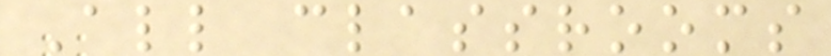All classrooms
